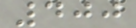400
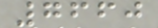7660
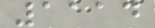1114
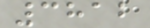3812
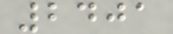2401
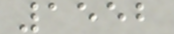1552
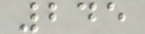245
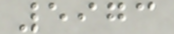5973
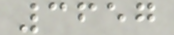3657
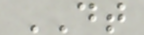DT
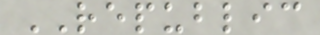REPUBLIC
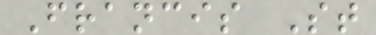Francis St
